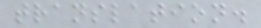translation.
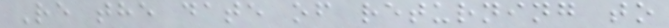Re the date of returning to
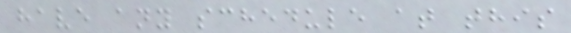have any schedule at this
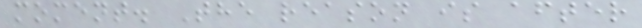moment. The reason is after
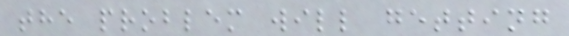the problem will getting
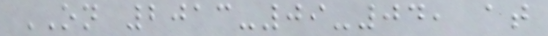ON 2013-09-04, at
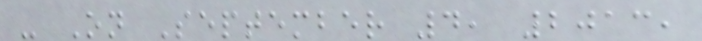- On September 4, 2013,
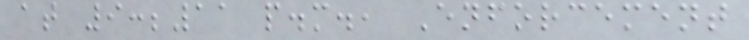at 9:;11 p.m., Enforcement
